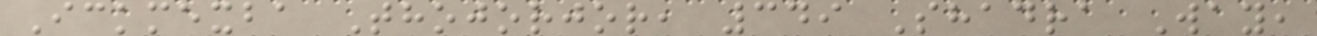Ickmexba Thojorjor, 349 Shadra Way,
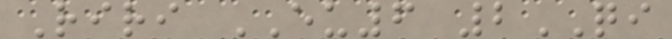Riri EU6 2QI
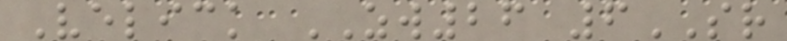Velick ZW26 6SR
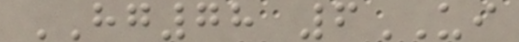HG78 6UI
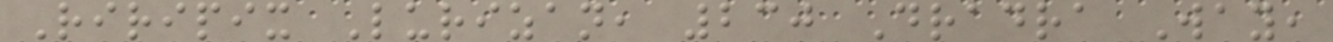Riripix Lurizan, 230 Dradra Way,
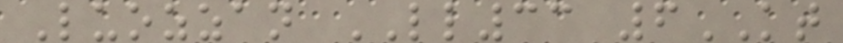Luozzan LL33 6KT
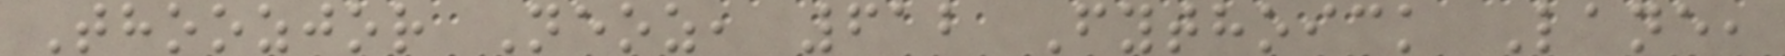Thoozjor Neoz, 612 Fythoick Lane,
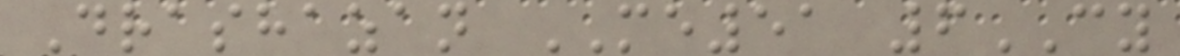Drashazan ME51 6CY
